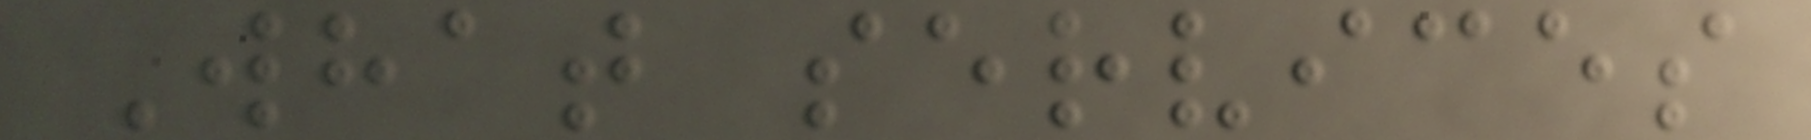What services
